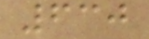630
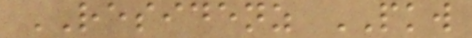RESIDENZ PKW
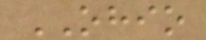OHIO
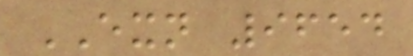EXN 9654
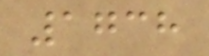1738
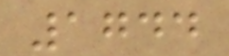1744
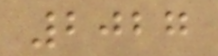2027
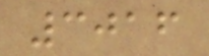3016
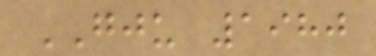GJU 1980
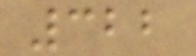322
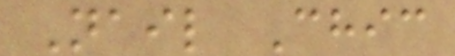Nail Chic
